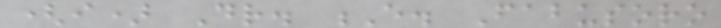(i) Dr. E. Fabusoro
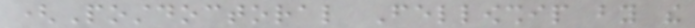(Postdoctoral Fellowship by the
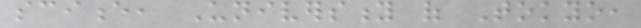science, University of Tokyo,
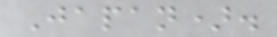Japan).
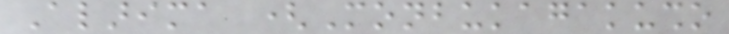Alarima (Monbukagakusho
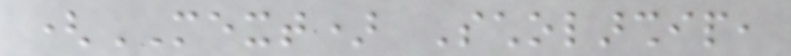(MEXT) Scholarship,
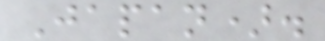Japan).
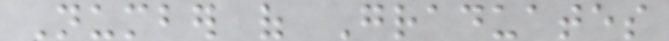Number of Graduates
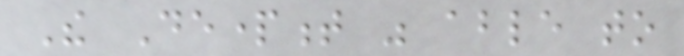The Department was able to
